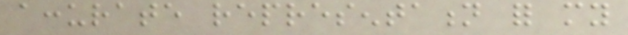accurate representation for my
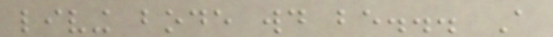living bode would be... A
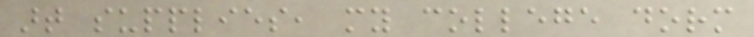art supplies, my college dorm
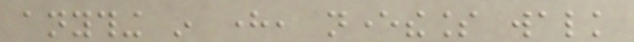anything in here, nevertheless walk
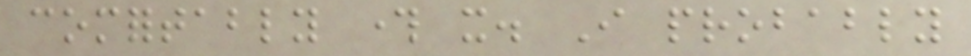comfortably through it. I probably
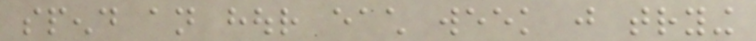spend an hour each week just trying
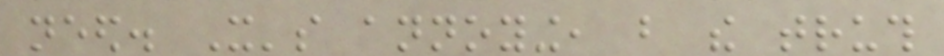need. It's annoying, but the truth
